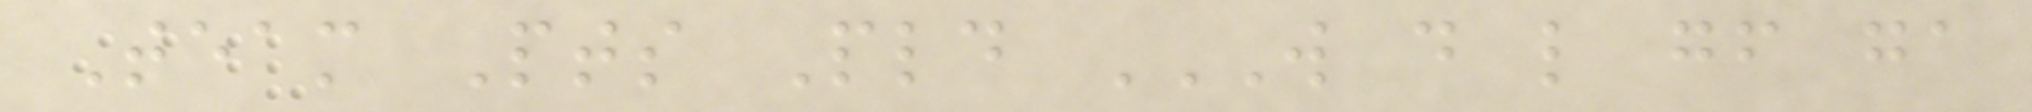Team Pts Pld W D L GF GA
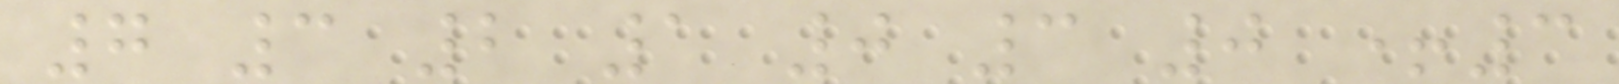7 3 2 1 0 3 0 +3
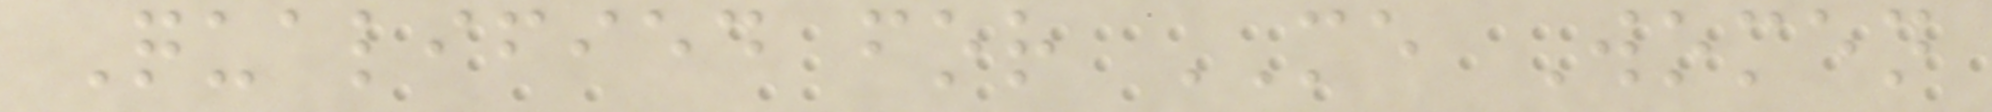Qualified for ME Women
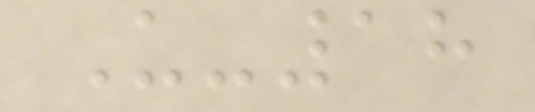U-18
